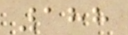188
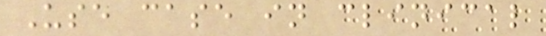Use case in clinical
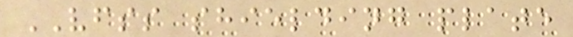VFSS shielding plate
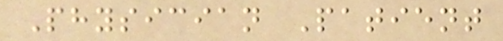Physician Patient
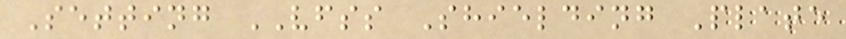Setting VFSS Shielding Plate
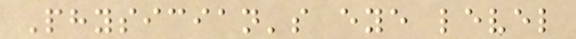Physician's eye level
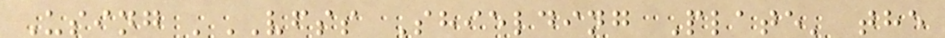Using 'VFSS Shielding Plate' the
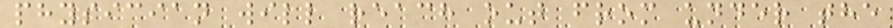physician will reach out from under the
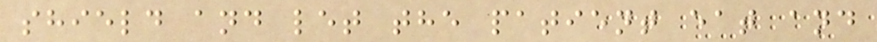shield and let the patient eat and
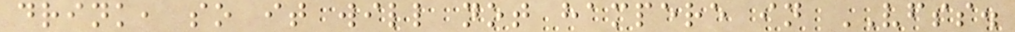drink, so it will not hampere in VFSS.
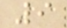9
